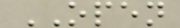OPEN
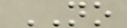NO
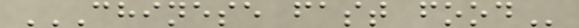CHINESE FAST FOOD
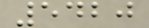5420
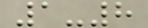1-8
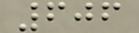606
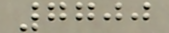7700
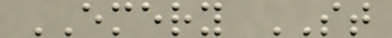EMERY ST
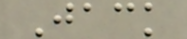Jack
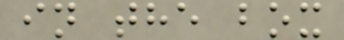in the box
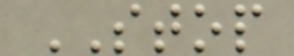STOP
